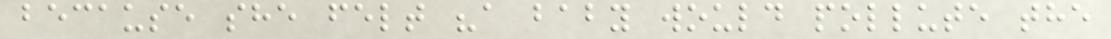because she felt "a baby would pollute the
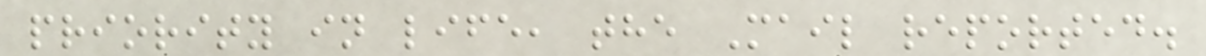priority in life, the Mail reported.
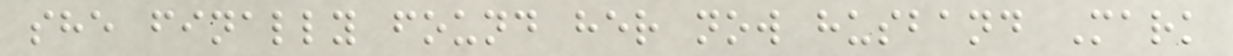she finally found her now husband Mark
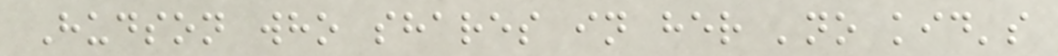Hudson who shares in her 'no kid's
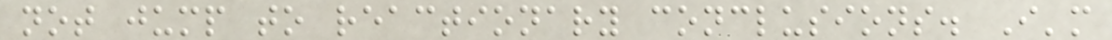not jump to reactionary conclusions. I'm
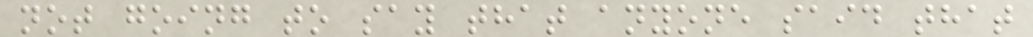not going to say that anyone said that
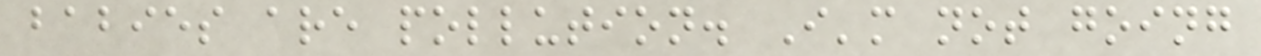babies are pollution. I'm not going
